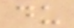du
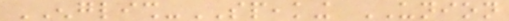ENGLISH-SPEAKING UNION
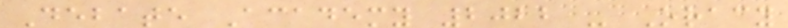Debate Academy 2022 - Oracy
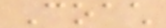Coach
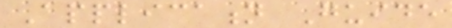Application Guide
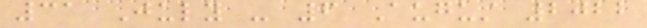31 July - 6 August 2022
